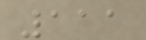111
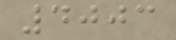4003
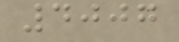4007
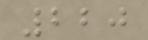220
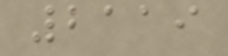2119
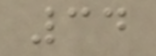34
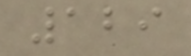129
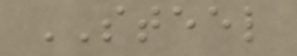STEEL
